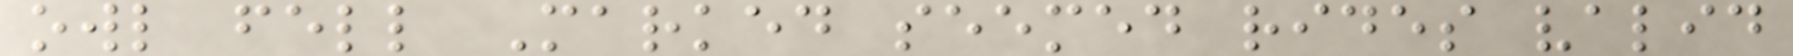owl fell Marked seemed rides valid
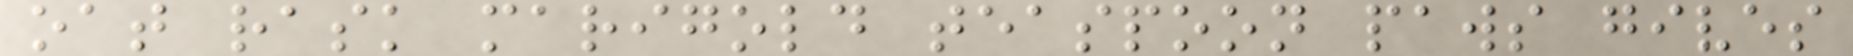oat rask marigold teaspoon paws gives
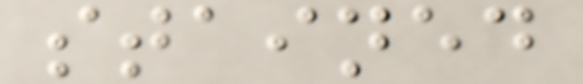stained
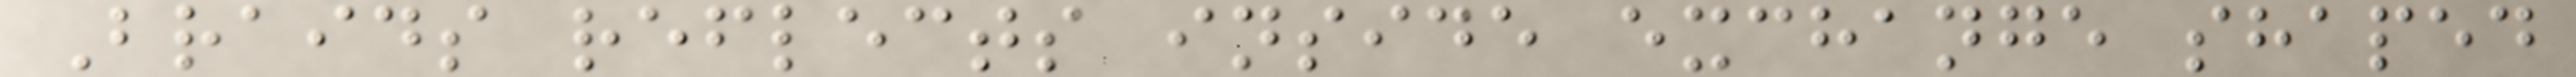Braids reflects inside exchange shaped
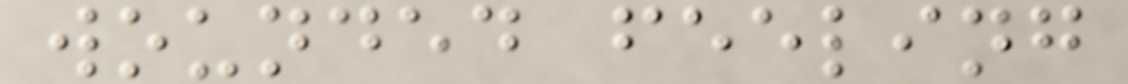wounded feeling
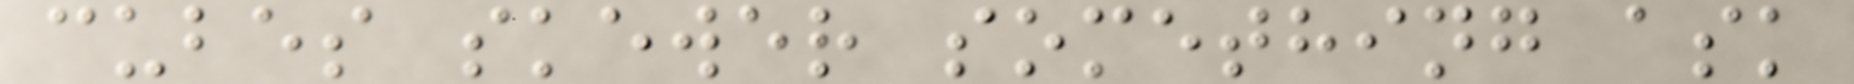cubes skewer something ask
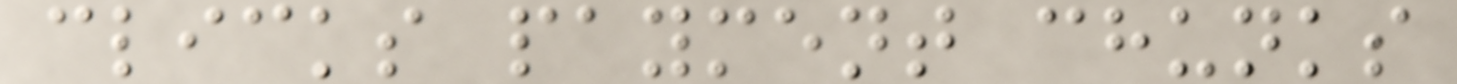clicks payment chunks
